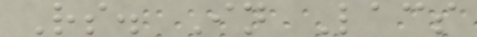Rs. In Lacs
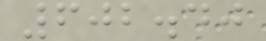602.40
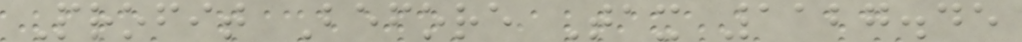Profit Before Tax 1127.45
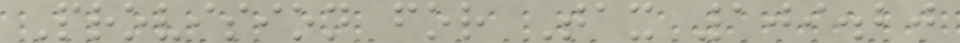Provision for Tax 109.20
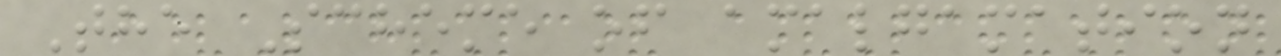The Scheme of amalgamation
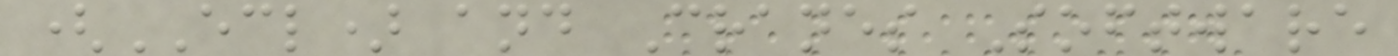(ECL) and Cranes Software
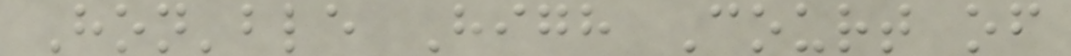Hon'ble High Court of
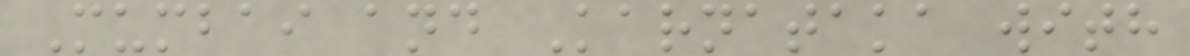Mumbai and Karnataka with
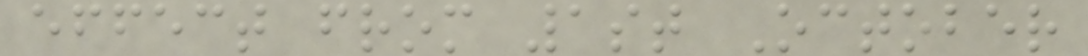effect from 1st October
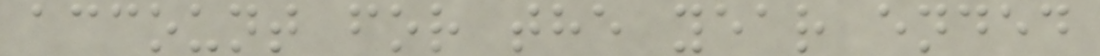account for the year ended
